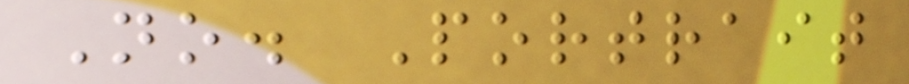No. Portrait
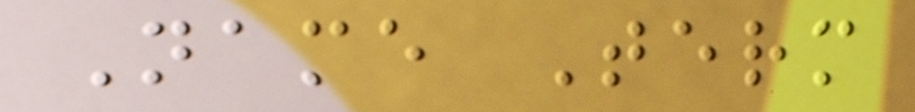Name Term
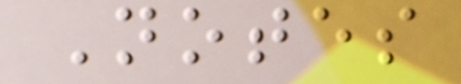Notes
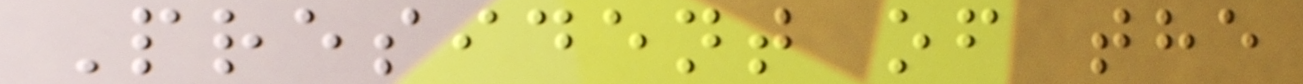President of the
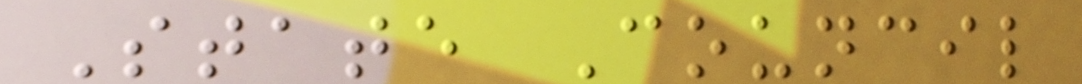State Council
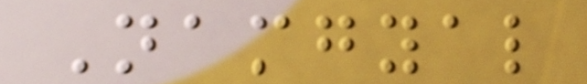Namgyal
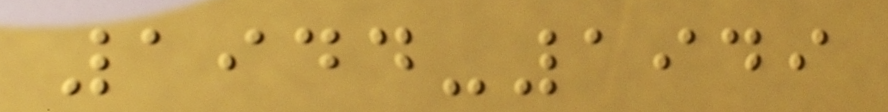1944-1949
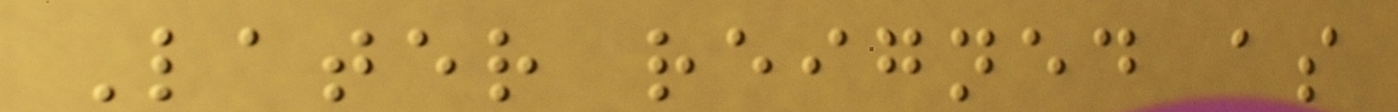Later reigned as
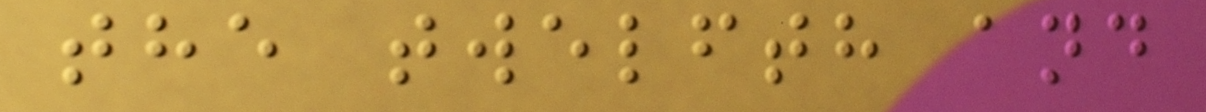the twelfth and
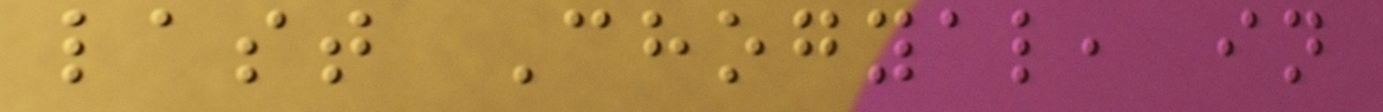last Chogyal, in
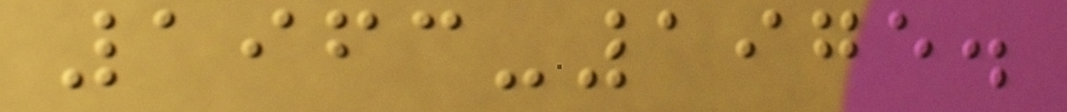1963-1975.
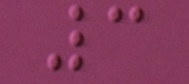3
